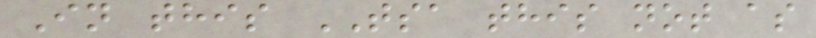In this TSA this not as
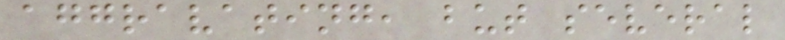aggravating, but several
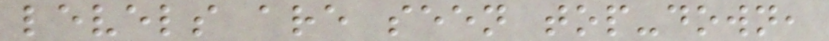levels are seen top-down,
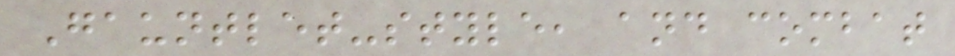Gauntlet-style, and combat
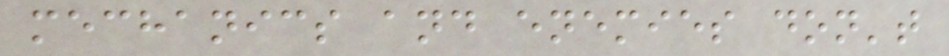mechanics and enemies don't
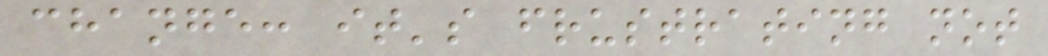change: it's frustrating not
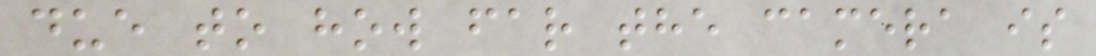due to how far the camera is
